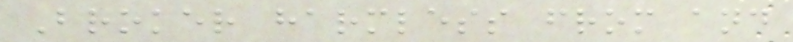Broker harmless from and
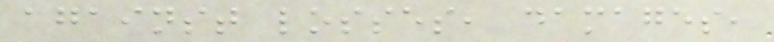against losses, damages,
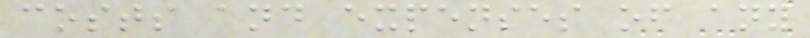costs and expenses of any
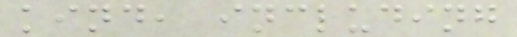kind, including
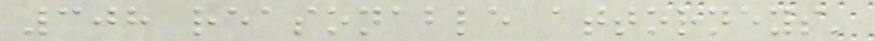308 reasonable attorneys'
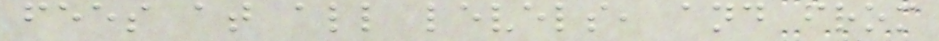fees at all levels, and from
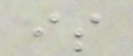is
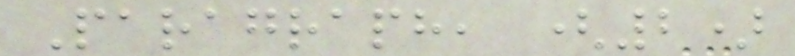Paragraph, (2)
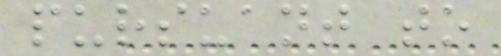pursuant to
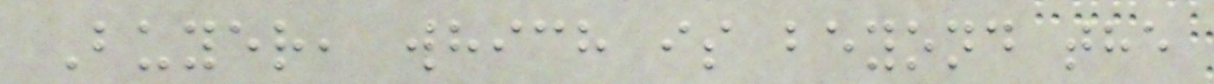Buyer, which is beyond the
